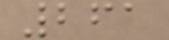261
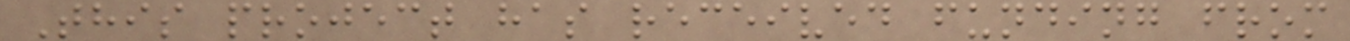This project has received funding from
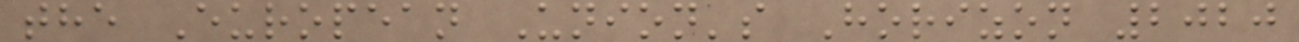the European Union's Horizon 2020
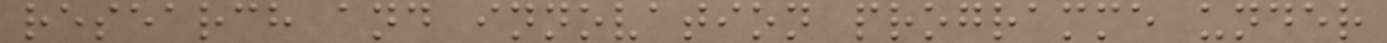research and innovation programme under
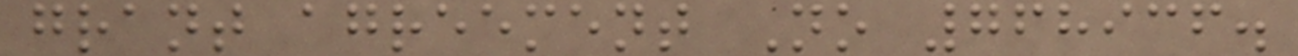grant agreement No 768936.
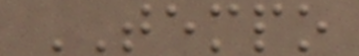TEMPO
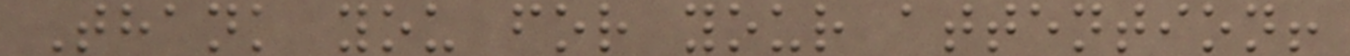Thank you for your attention!
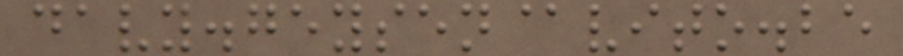davy.geysen@vito.be
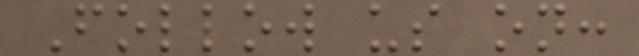Follow us on:
